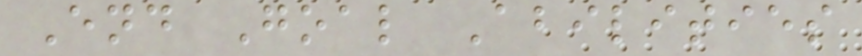End Goal Abilities
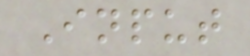Input
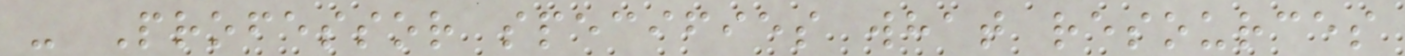- Professor specifies what resources
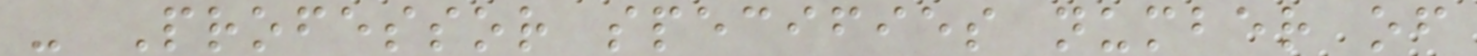- Professor specifies number of
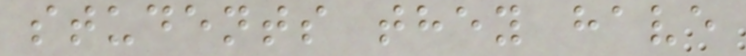students they have
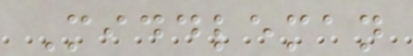Middleman
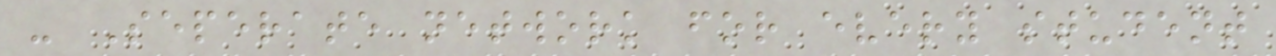- Seperate network for every student
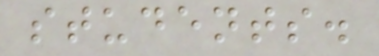students.
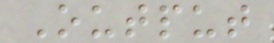Output
